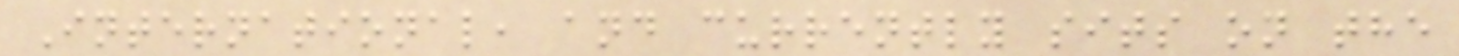International, and currently sits on the
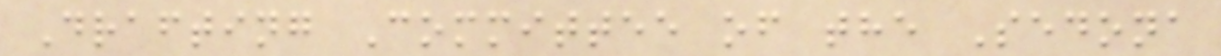Drafting Committee of the Sedona
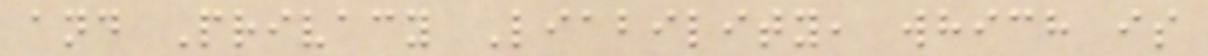and Privacy Liability, which is
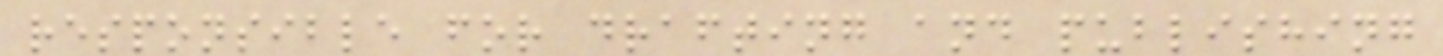responsible for drafting and publishing
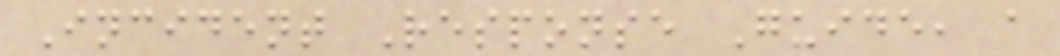Incident Response Guide, a
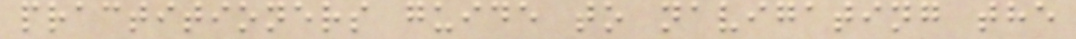practitioners guide to navigating the
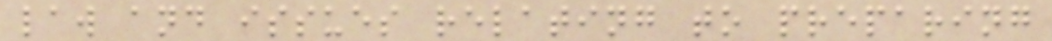law and issues relating to preparing
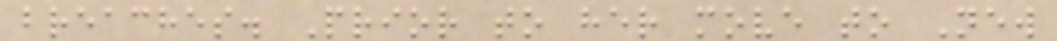breaches. Prior to her move to New
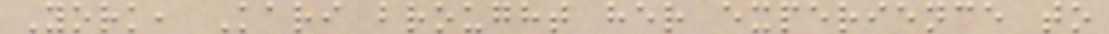York, Kari brought her experience to
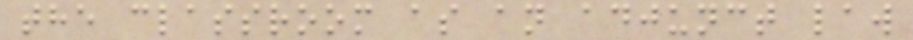the classroom as an adjunct law
